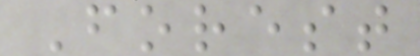Forest
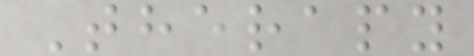Therapy
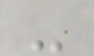-
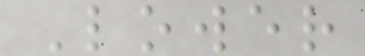Lower
